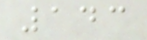143
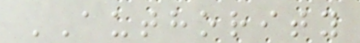AUTHORITY
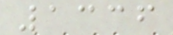1336
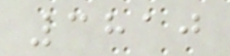3810
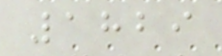1829
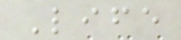Life
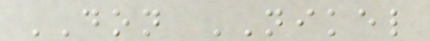DON NIKEL
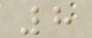8
